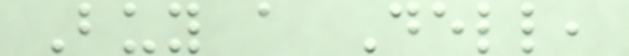Buy a Dell,
